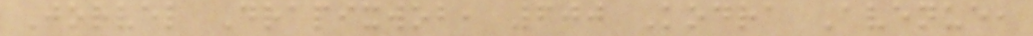Jorvel Drapixwob, 600 Kodra Avenue,
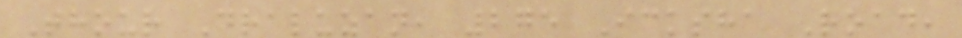Thour Draluzan, 275 Icksha Road,
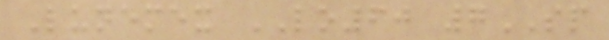Lunemex LO60 7SP
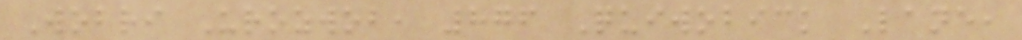Wobri Urozwob, 876 Quiwobick Lane,
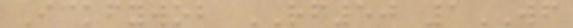Ickfywob RF50 1WF
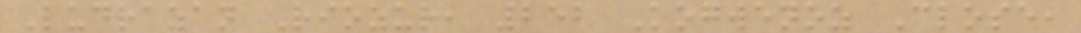Ludrazan Riozur, 252 Kogwenoz Close,
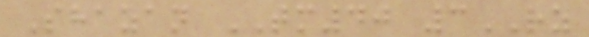Shazan TM40 3RZ
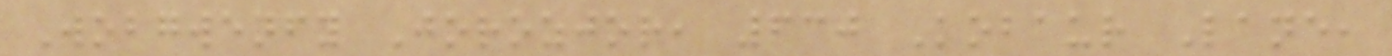Wobgwenfy Jorozjor, 630 Kobaur Lane,
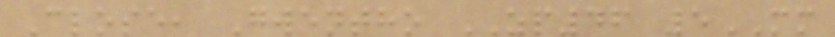Close, Gwentho ZP46 5MM
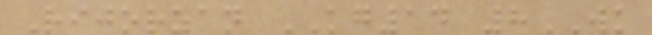Rijorzan KG14 8WK
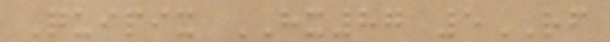Quipix HX87 5RF
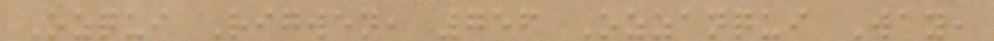Ozqui Rigwen, 756 Ozzanqui Way,
